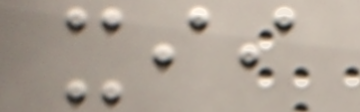xii
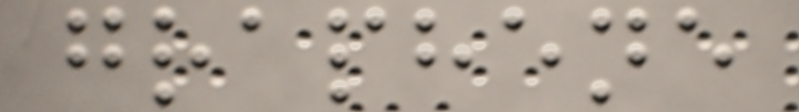graphene
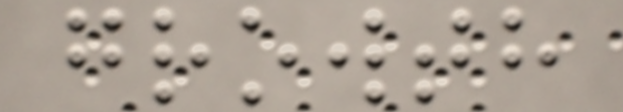growth
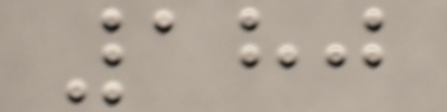180
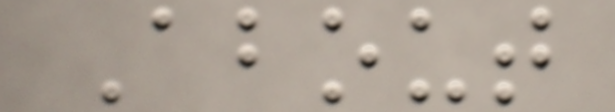About
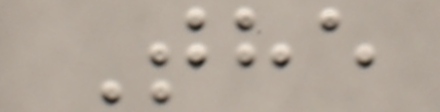The
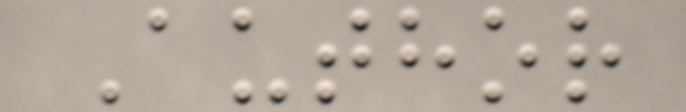Author
